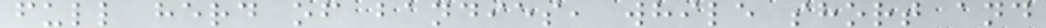full herd of bandies, while short and
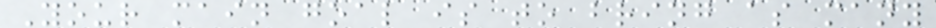Your main goal is to bring as many
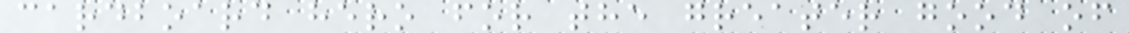cardboard hero for the greater good of
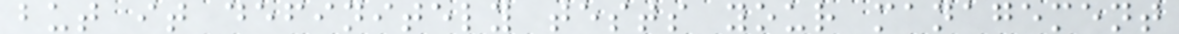but it definitely tests your management
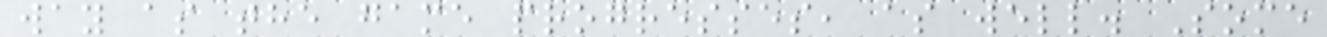way as the game progresses, as well. Some
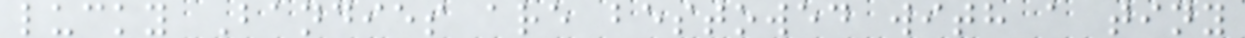lucky Bandies are bestowed with a tiny
